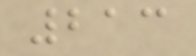213
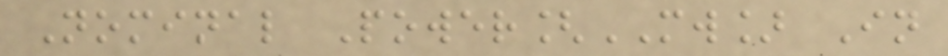Nominal Power[MW] In
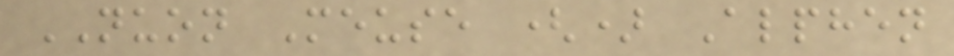NUON Meuse () Alphen
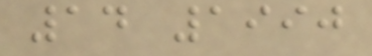14 1990
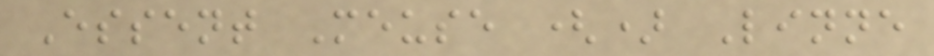Essent Meuse () Linne
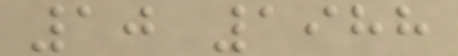10 1988
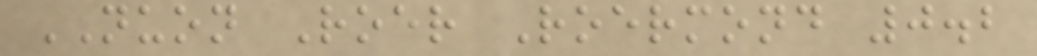NUON Roer Roermond 0.2
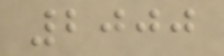2000
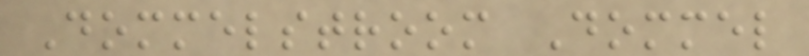Dommelstroom Dommel
